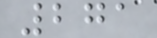271
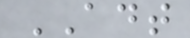ADT
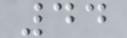44
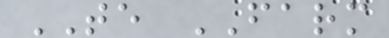TE FARM
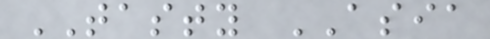TASTY ASIA
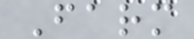Farm
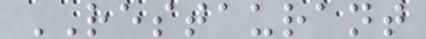RESTAURANT
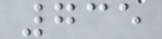735
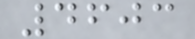4603
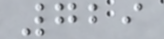729
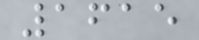1615
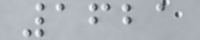1621
